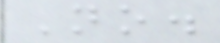No.
